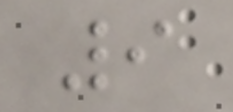9
